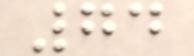74
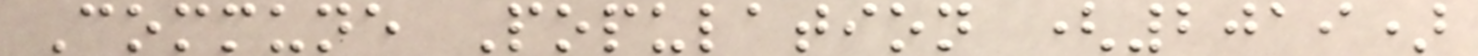Commune Population (2019)
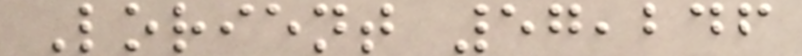Lorient 57,246
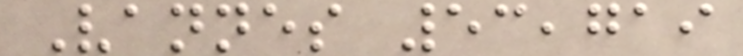Vannes 53,719
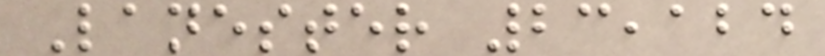Lanester 23,124
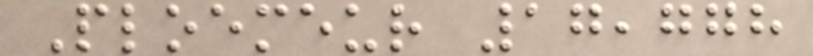Ploemeur 17,778
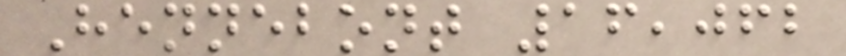Hennebont 16,062
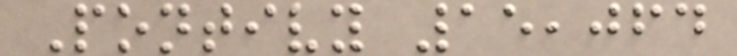Pontivy 15,064
